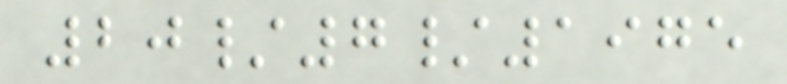20/7/1975
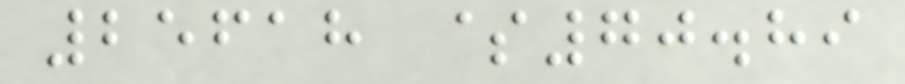25618 $70.89
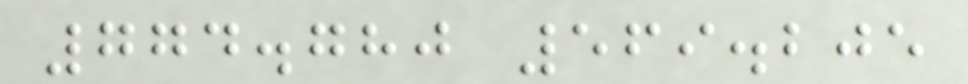774.780 569.205
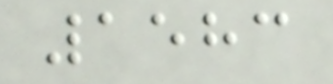1583
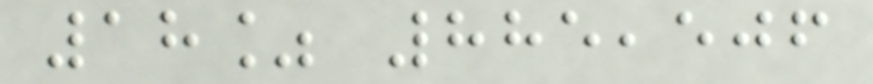18% 885,506
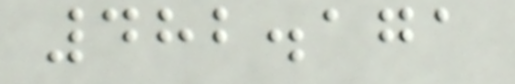482.171
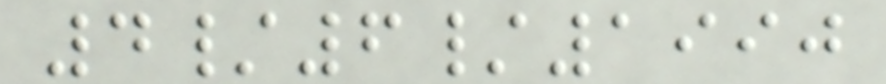4/6/1990
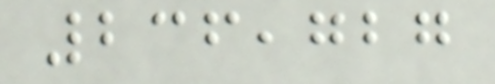236,727
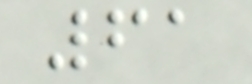61
